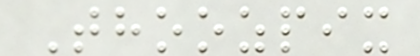Thoozpix
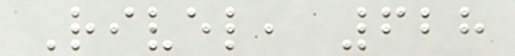Rivel, 628
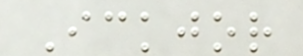Ickjor
